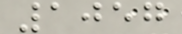1057
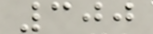300
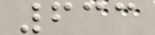633
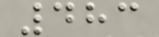483
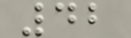42
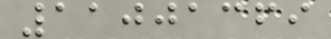11001369
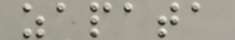zapata
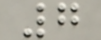7
